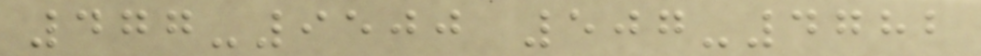477-9500 507-4782
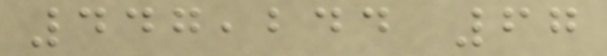447,244 67
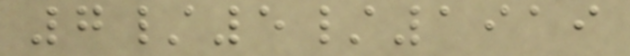7/5/1919
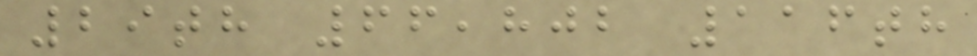29th 66,802 116th
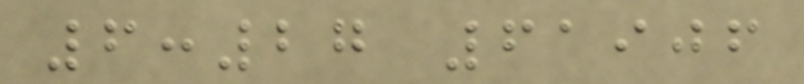6:27 61906
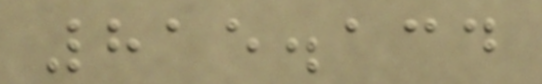815.134
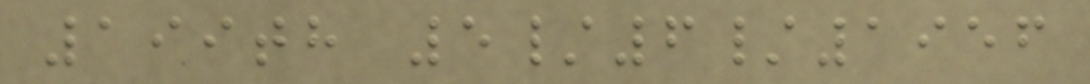199th 5/6/1956
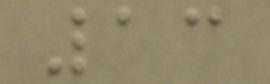13
